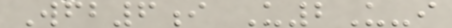Wfb6i U2U-i
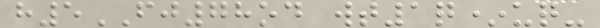h5FJ78od wt1q*uq-
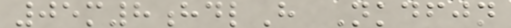05m8hdlH Nkdfjn
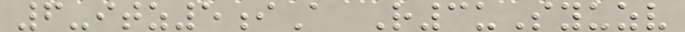6-itz5iA R3uSyuzv
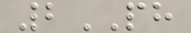2PH
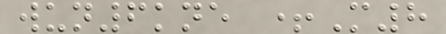wun6kne +M8
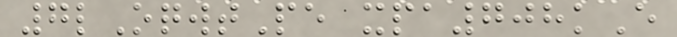7lOqwtPe xpa708kE
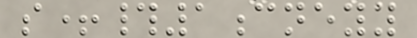s+#1cneyy
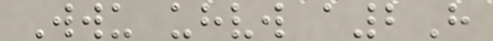Wwu uhvw a2H
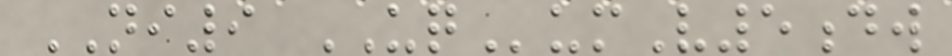NI9 UQumV5dw
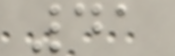41
